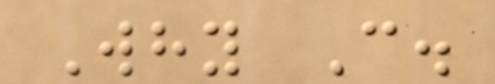Why C.
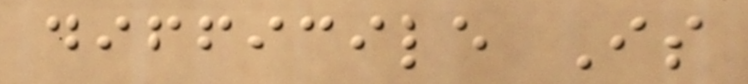difficile Is
